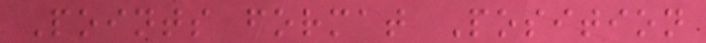Points format Position
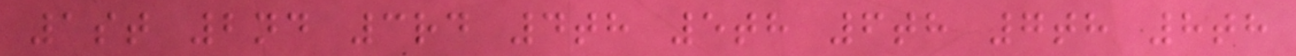1st 2nd 3rd 4th 5th 6th 7th 8th
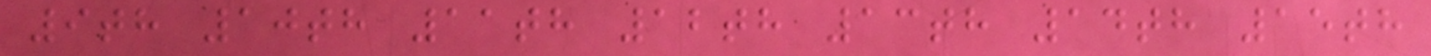9th 10th 11th 12th 13th 14th 15th
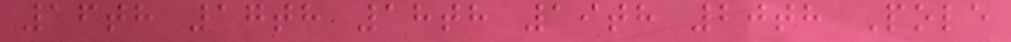16th 17th 18th 19th 20th Pole
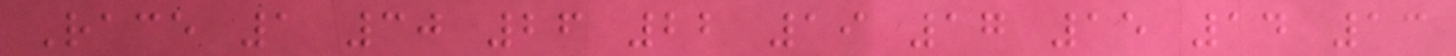Race 1 30 26 22 19 17 15 14 13
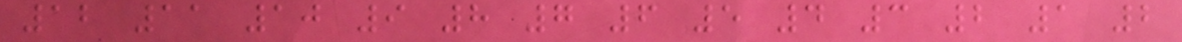12 11 10 9 8 7 6 5 4 3 2 1 2
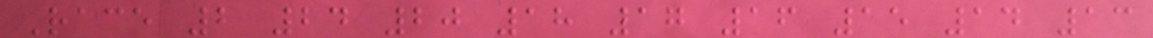Race 2 24 20 18 17 16 15 14 13
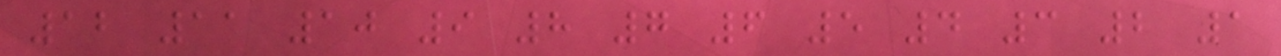12 11 10 9 8 7 6 5 4 3 2 1
